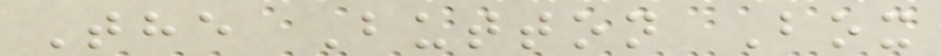The Button Box
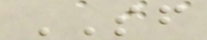SF
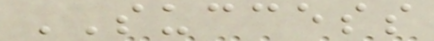SUCCESS
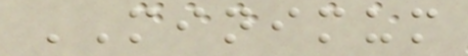MINIMUM
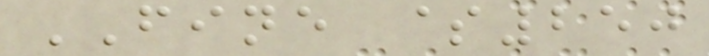FINE $250
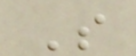S
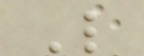L
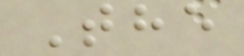The
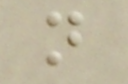n
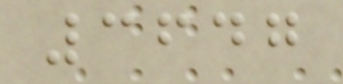3647
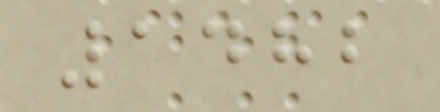1482
